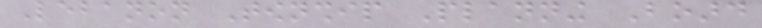Lebanon Township Planning Board
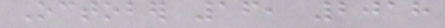October 16, 2018
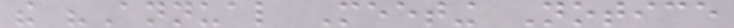the "Annual Meeting Notice
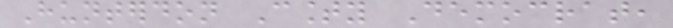Hunterdon County Democrat,
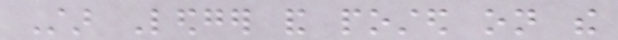Star Ledger and posted on the
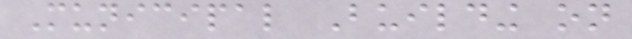Municipal Building on
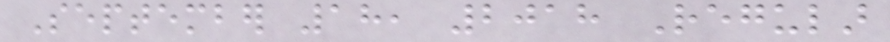September 18, 2018 Regular
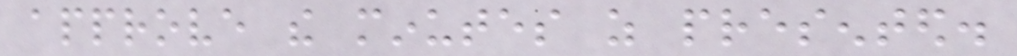approve the minutes as presented.
